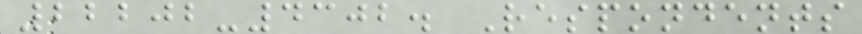22202-4302. Respondents
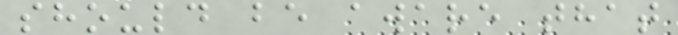should be aware that
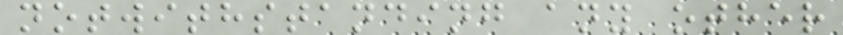notwithstanding any other
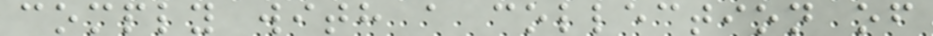comply with a collection of
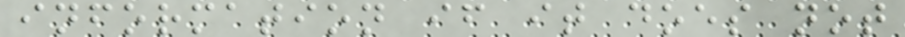information if it does not
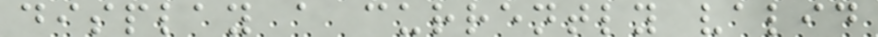display a currently valid
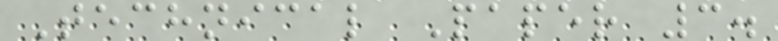Technical Paper 3.
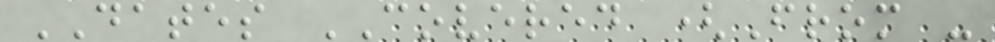DATES COVERED (From -
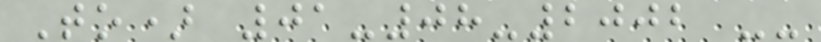To) 01-08-2002 --
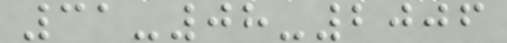31-08-2006
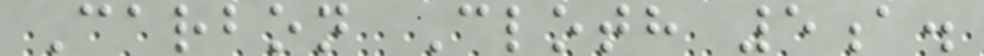Carbon Cloth 5a.
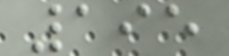195
